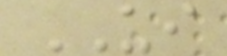UI
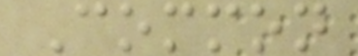Common
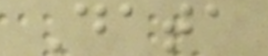Data
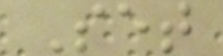Set
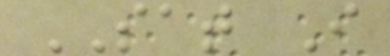SAT I
